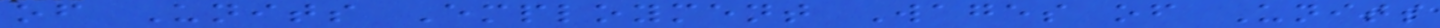of Units Employment Wages of Units
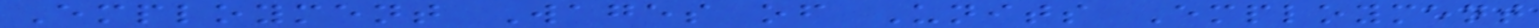Employment Wages of Units Employment
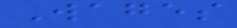Wages
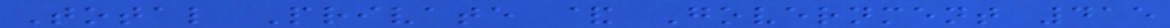Total Private & Government 415
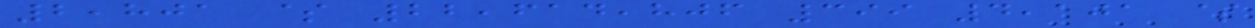2,801 $ 22,614,806 399 4,101 $
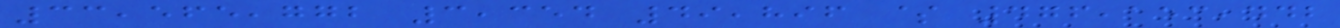33,565,772 3,354 49,896 $ 476,153,442
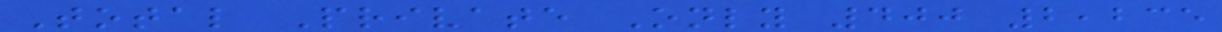Total Private Only 400 2,235
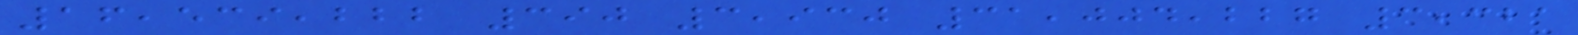16,539,222 390 3,930 31,004,227 3,321
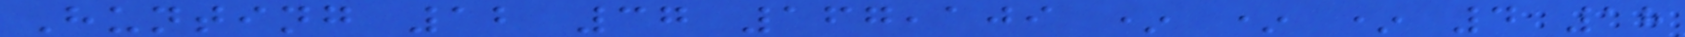Hunting 12 37 167,109 * * * 4 18
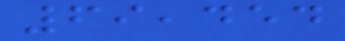69,454
